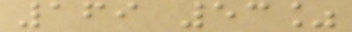169 53%
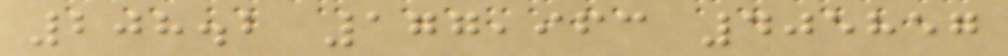208.2 177,963 405857
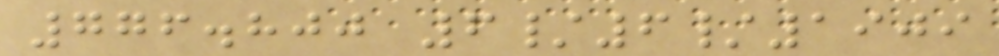776.800 6/6/1909
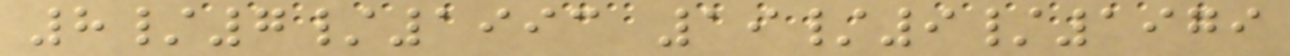8/7/1993 19/9/1979
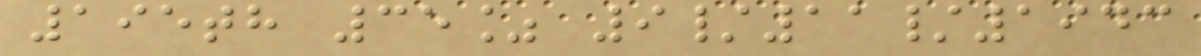195th 35% 9/11/1943
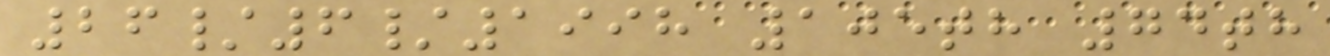26/6/1998 105th 74th
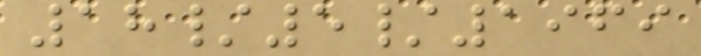18/5/1969
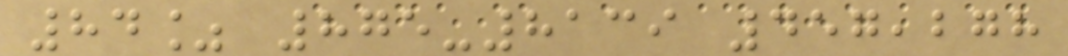84% 875-8139 457,278
